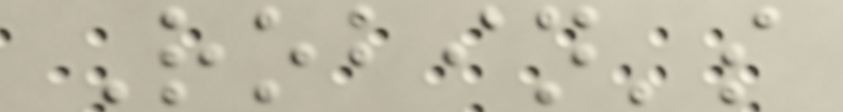Robin's
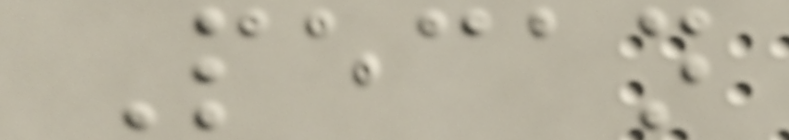Pecan
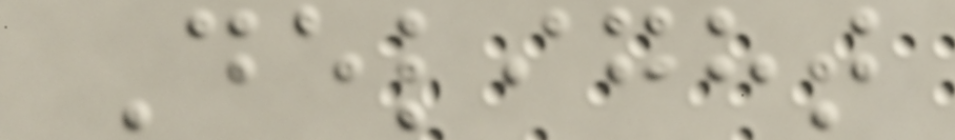Delight
